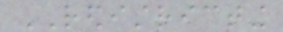REDISTRICTING
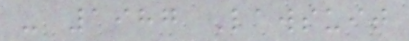- 1987 Lawsuit
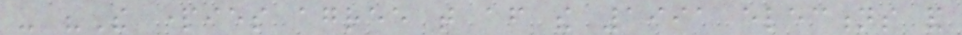- "The parties agree that after the 1991 elections and
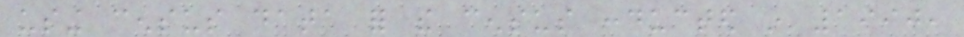using census data for the census conducted in 1990,
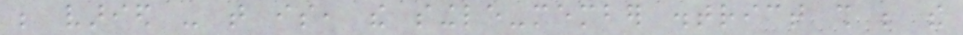be varied - that is, the single-member district shall be the
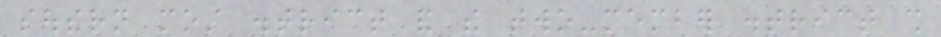southern most district and the two-member district shall
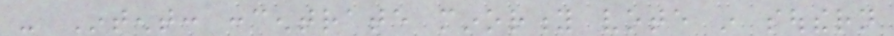- Intent: concentrate minority vote in southern
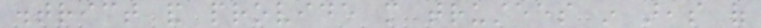district and provide more trustees in areas of
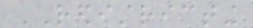REDISTRICTING
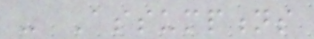- Assumptions
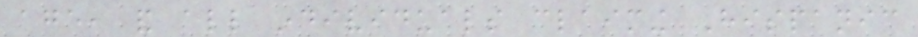age, and all individuals claiming Hispanic
